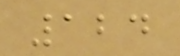124
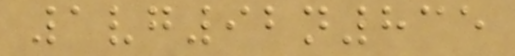1vg92n835
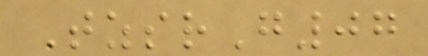TzsrG07
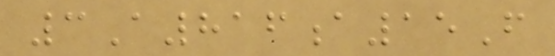3A816a15F
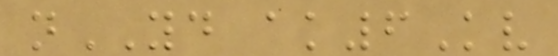nYD ak6Kv
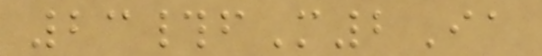23#fM2Ia
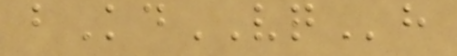bKdVQh
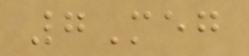7Meg
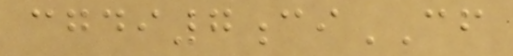cgdi7ciCF
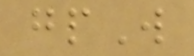gpW
